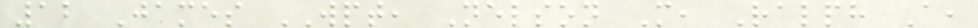12 James WPT, Nelson M, Ralph A,
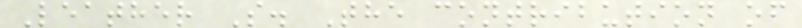Leather S. The contribution of
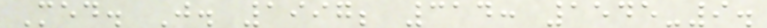Med. J. 1997; 314: 1545-9.
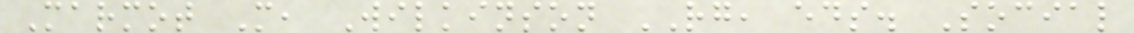Marmot M, Wilkinson RG, eds. Social
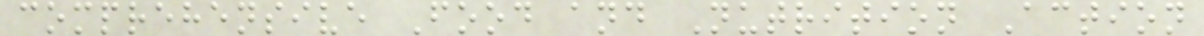comprehensive Food and Nutrition Action
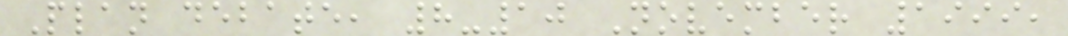Plan debate, 8-10 November 1999,
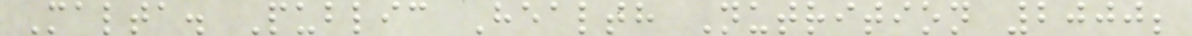Malta. Public Health Nutrition 2000;
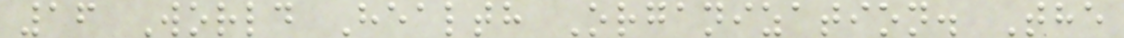16 World Health Organization. The
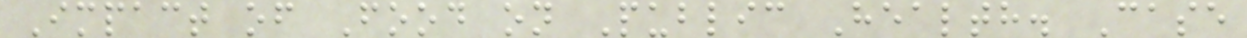Impact of Food on Public Health. Case
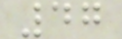47
